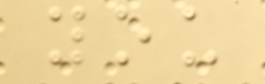you
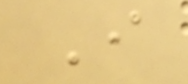I
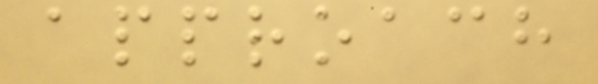approach
